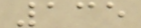135
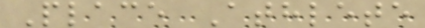Place Athlete
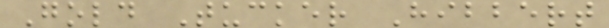Gold Tucker Hibbert
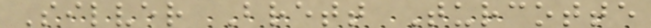Silver Brett Turcotte
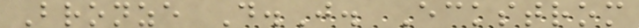Bronze D.J. Eckstrom
